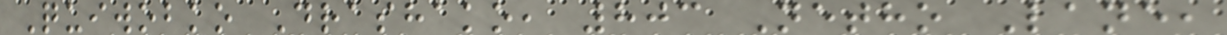Quiwobko Drashako, 803 Netho Lane,
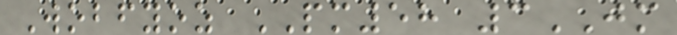Wobfyoz PM58 3JM
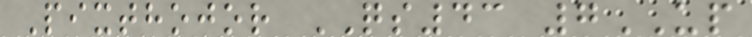Pixthojor QS43 7UP
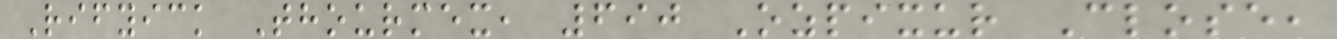Rifyick Thourmex, 690 Ozpixur Close,
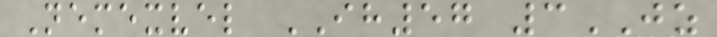Nemexvel IH57 3JZ
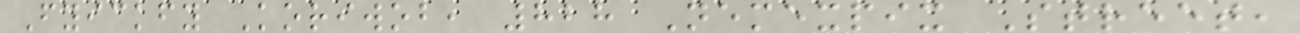Fyickfy Koriwob, 828 Nemexpix Street,
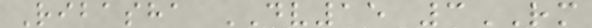Ribasha DV15 3RM
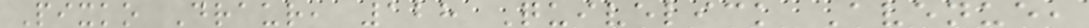Pixko Draur, 128 Quivelick Avenue,
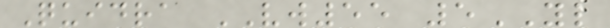Quidra VW55 5YL
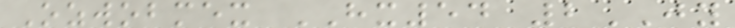Ozwobmex HX54 2JY
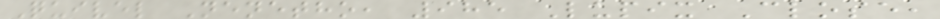Quivel Nenetho, 985 Lupix Close,
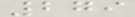279
